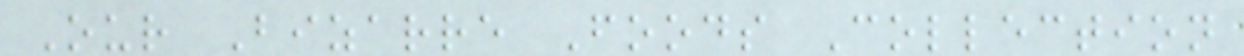Our Bizarre Foods Collection
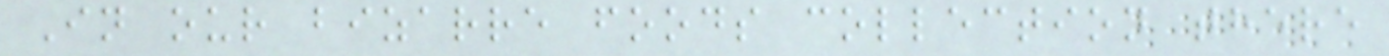In our bizarre foods collection there
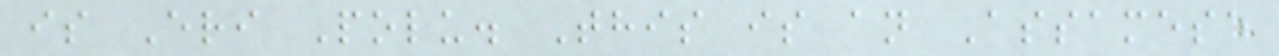is Eri Polu. This is an Assamese
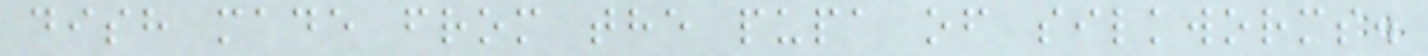dish made from the pupa of silkworms.
